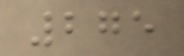275
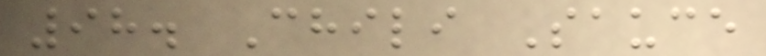98. Chili Sauce
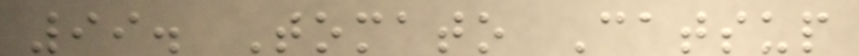99. Tomato Catsup
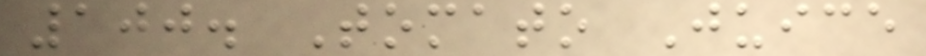100. Tomato Juice
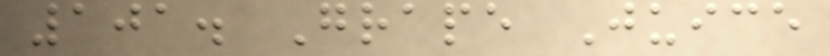101. Grape Juice
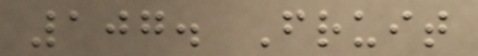107. Fruit
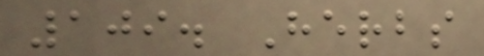109. Herbs
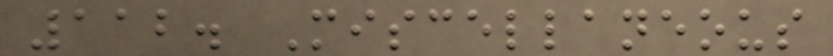112. Miscellaneous
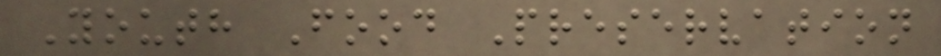Youth Food Preservation
